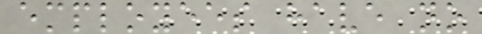employees have no
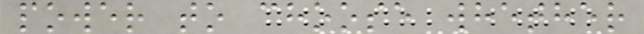power to choose whether
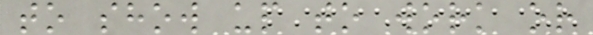to show up to work or
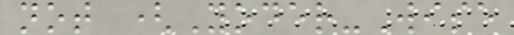not (Yoder-Wise
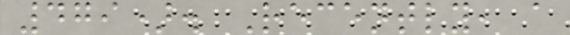479). Recently, a
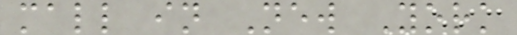mall in New York
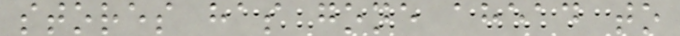stores has gone ahead to
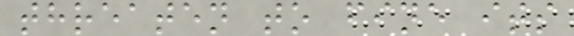threaten to fine its
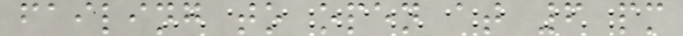failing to open at 6 pm
